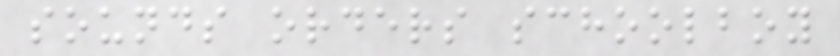sounds orders schoolboy
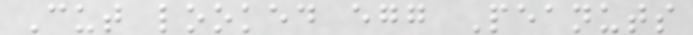Cut looked egg Peanuts
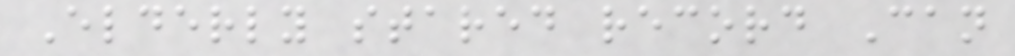Elderly stared record Can
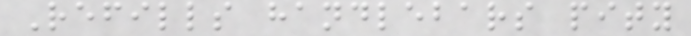Refills handlebars pity
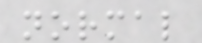normal
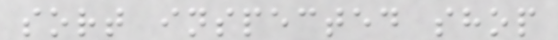sort inspected shop
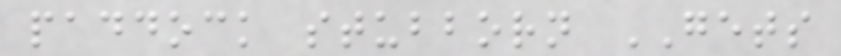paddock stubborn GETS
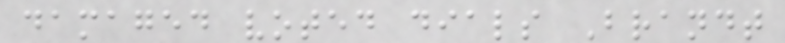damaged voted dials Brandt
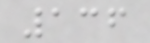136
